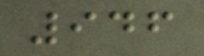946
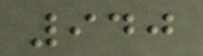940
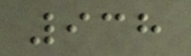938
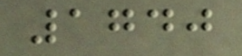1740
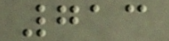713
